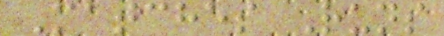Matches Runs
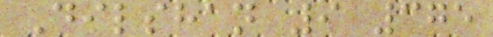Dilshan 9 375
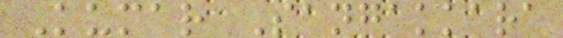Kumar Sangakkara
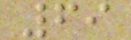69
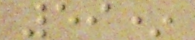59*
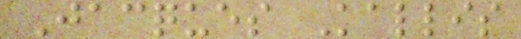Jacques Kallis
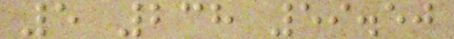5 238 59.50
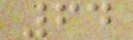64
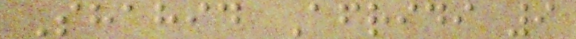Shahid Afridi 9
